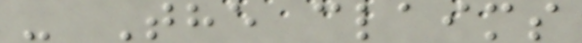- The claims
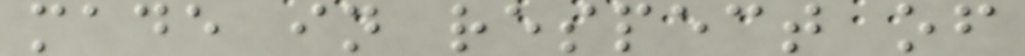made in respect of
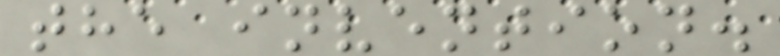the invention.
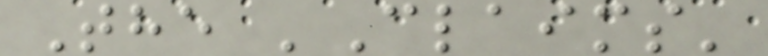The 'Claims'
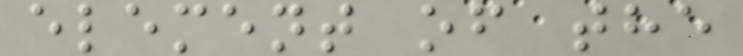element of the
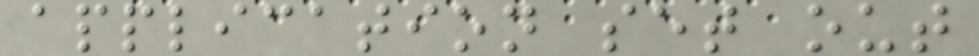application set out
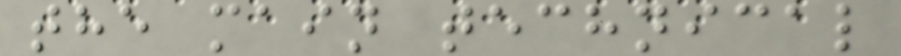the main technical
